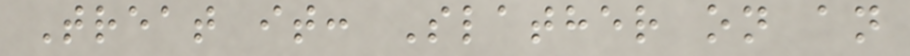Treat it: Slather on an
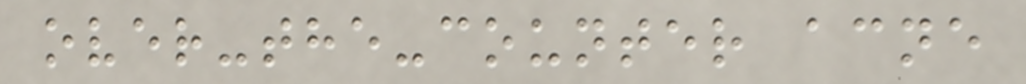over-the-counter acne
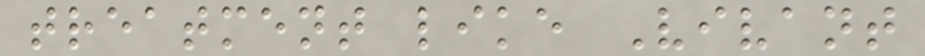treatment like Vivant
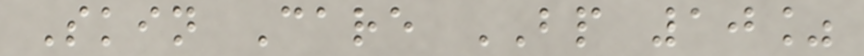Skin Care BP 10%
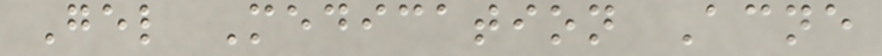Gel Medication Acne
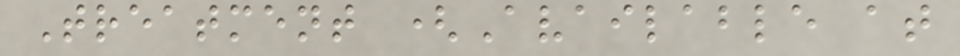Treatment (Available at
